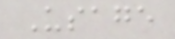Usage
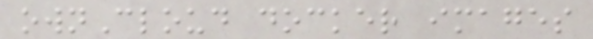ownCloud docker images
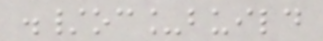./oc_build
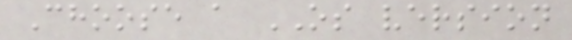Choose a OS version
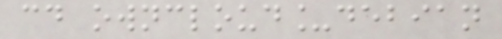cd owncloud_debian
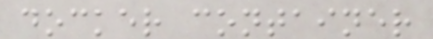docker container
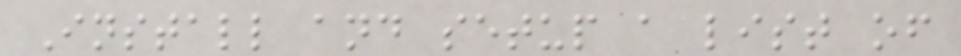Install and setup a list of
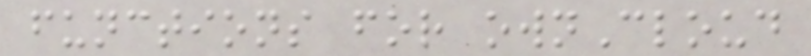functions for ownCloud
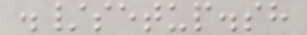./setup.sh
